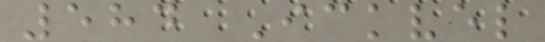584 Ickvel
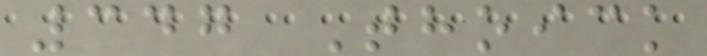347 Thoick
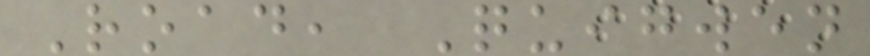Road, Quigwen
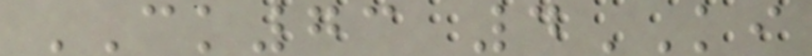CK73 4KI
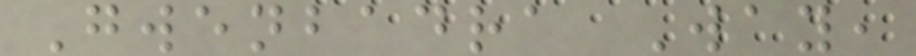Gwenbadra Way,
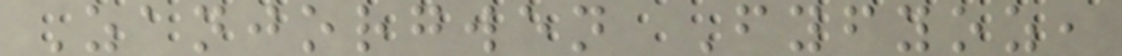Zanjorgwen Fyfyoz,
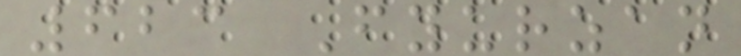623 Fyurzan
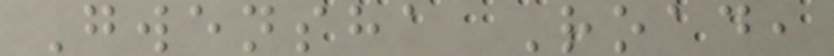Gwensha Road,
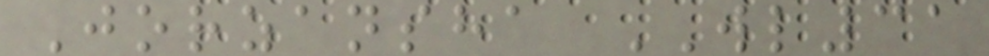Jorzansha WL31
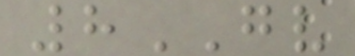8GV
